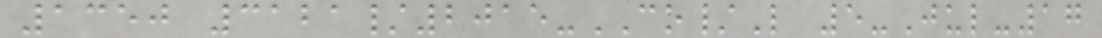1350 3121/2015-CO/L 5-Jul-17
